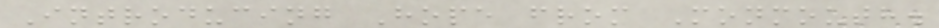Introducing Hope from Monmouth.
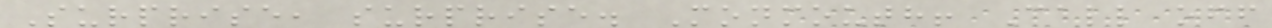Surprise, surprise. Monmouth! Call off
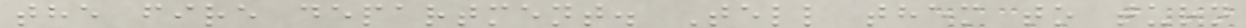the fire department. Tell them to turn
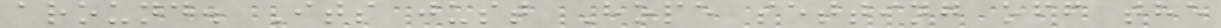around. Its just Hope setting off the
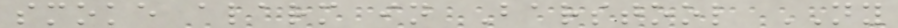smoke alarm in Barstool NY
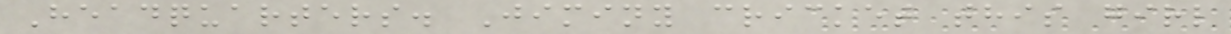Headquarters. Jiminy cricket this girl
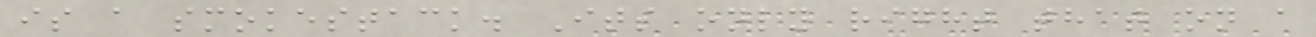is a smokestack. Its only right that on a
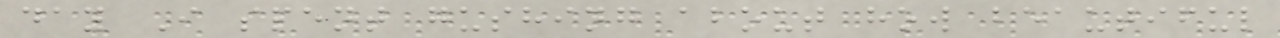day I spent gushing about how beautiful
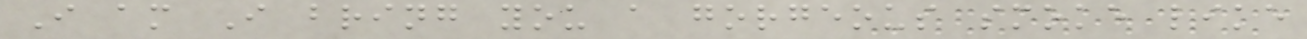I am I bring you a gorgeous smoke like
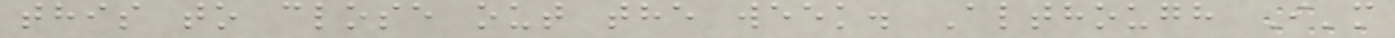this to close out the week. Although I'm
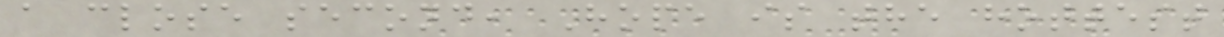a close second, Hope is the hottest
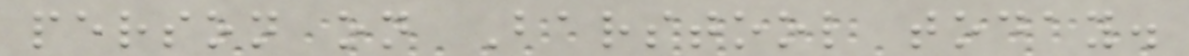person on Barstool today.
